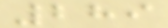289
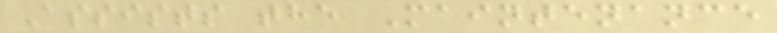Assists the Maintenance
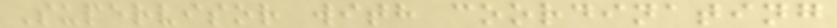Supervisor with coordinating
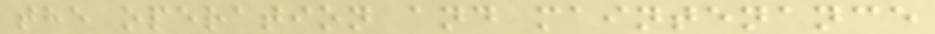the operation and maintenance
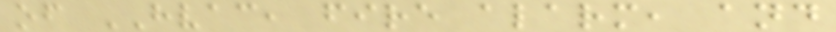of HVAC, fire alarm, and
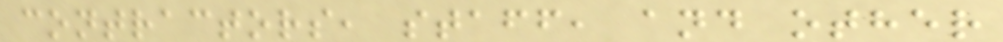contractors, staff, and other
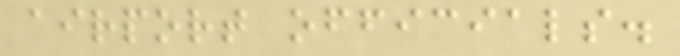airport officials.
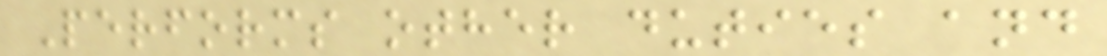Performs other duties and
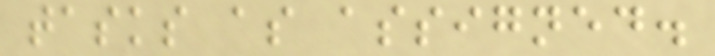tasks as assigned.
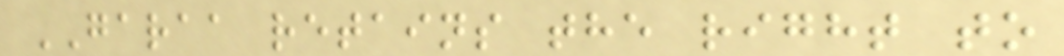GARAA retains the right to
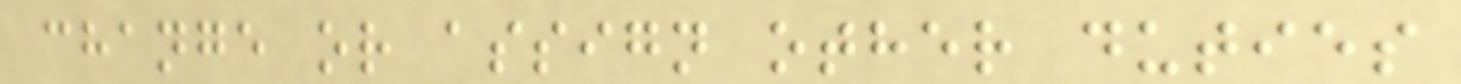change or assign other duties
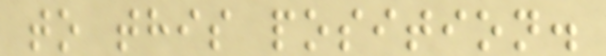to this position.
